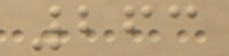263
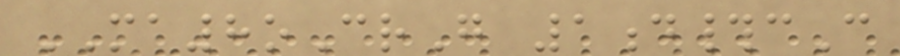MA8oCrG 1d#cC
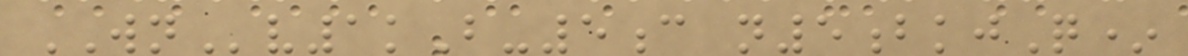WNv1kB-5c n5bkjQ*
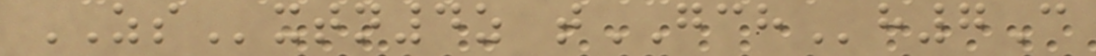ZSxtn4z tGCHh7C
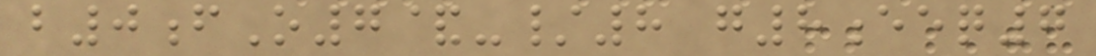b0fO7&-/8 g8eeq7
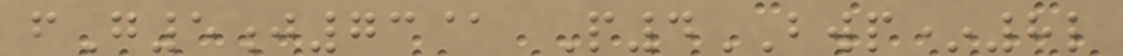fG5j73@ P4BWP*8l
